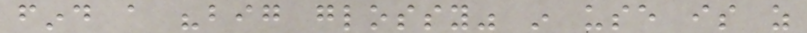find a "big glossy" in use is as
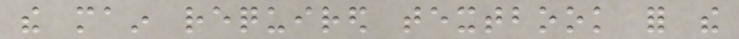the main required textbook for the
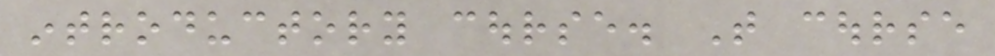introductory course. That course
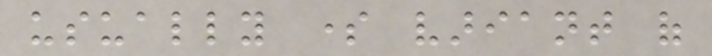usually some variant of
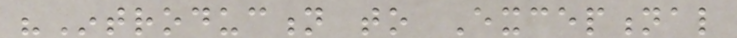"Introduction to Exceptional
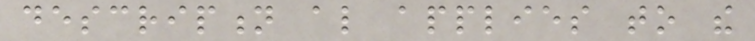description also applies to the
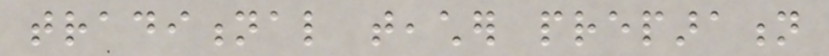traditional teacher preparation
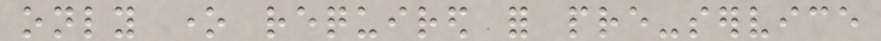only one required for pre-service
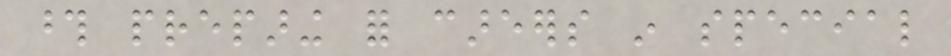those preparing for careers in special
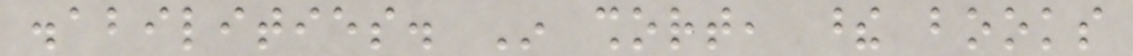disabilities. In short, these books
